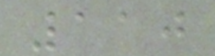110
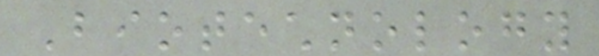Biotechnology
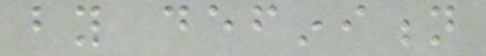by definition
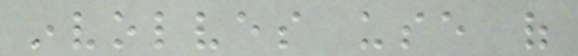involves use of
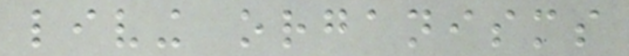living organisms
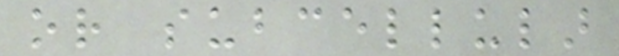or subcellular
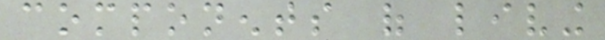components of living
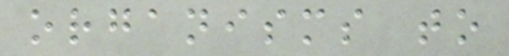organisms to
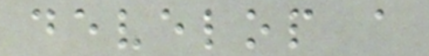develop a
